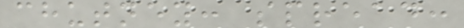chutney: spread:
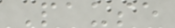Pause
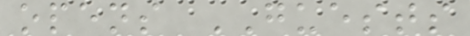opens GUESTS
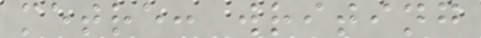metre: writing
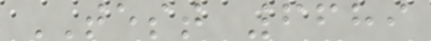TEST 6689
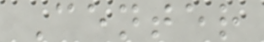Center
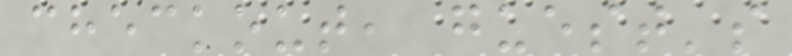checkout, guest's
